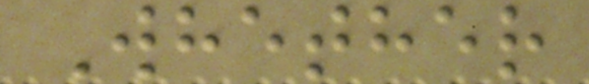Whether
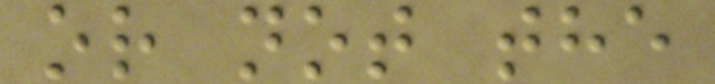or not the
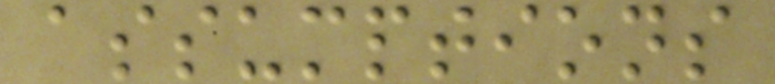assumptions
